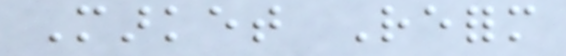Market Reform
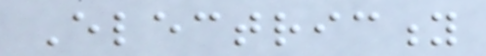Electricity
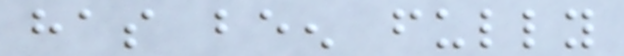has been fully
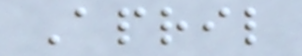April
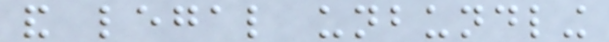and legal unbundling
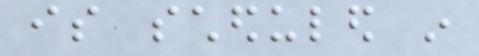is scheduled in
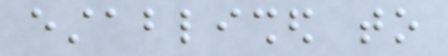established to
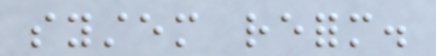system reform.
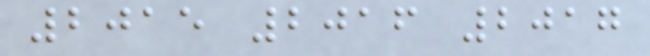2015 2016 2017
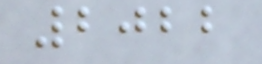2022
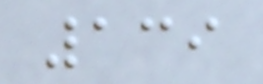139
